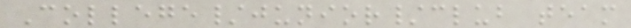College/junior/club team
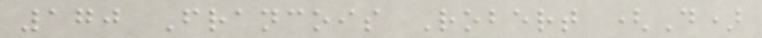170 Francois Robert (D)
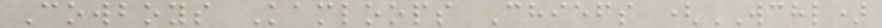Cowboys Kamloops Chiefs (WCHL)
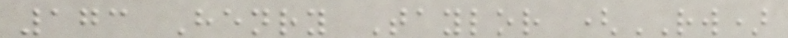173 Henry Taylor (RW)
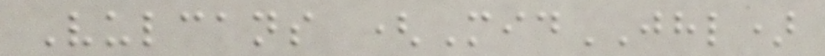Vulcans (MidJHL)
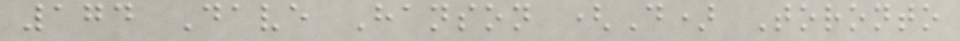174 Dave Hanson (D) Toronto
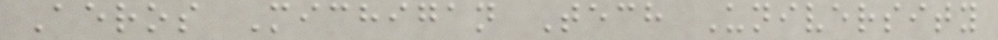Aeros Michigan Tech University
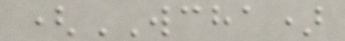(WCHA)
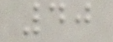40
